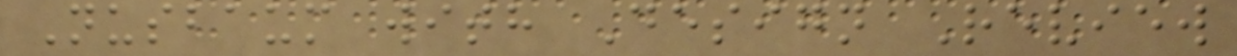Nusbaum with Design Review
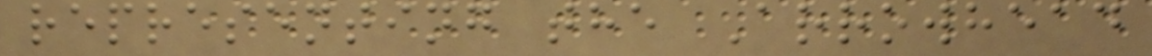representing the Arrowhead
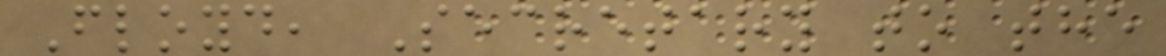Floyd, Secretary to the
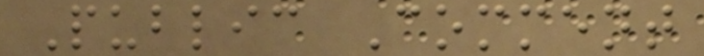Public Comment
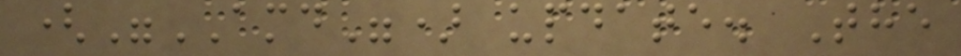("AMD") update. The
